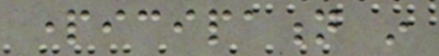participation in
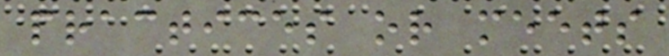practices or meets
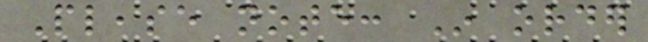Please note: In order
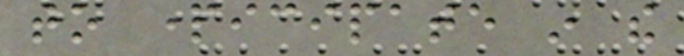to participate in the
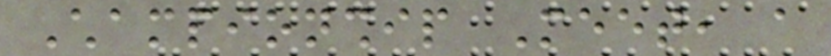Championship Meet, a
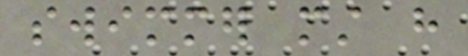swimmer must have
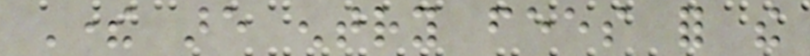There are entry fees for the
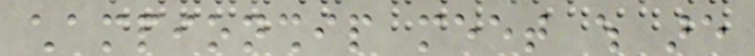championship meet which are
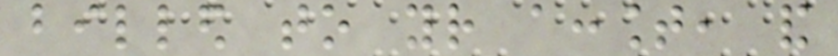billed to your account, and
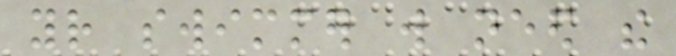your swimmer will need the
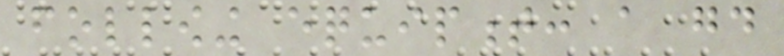following equipment: a good
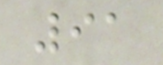91
